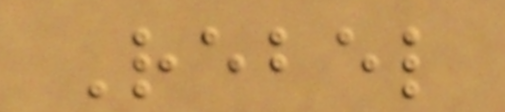Rebel
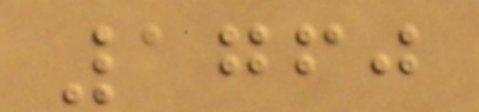1760
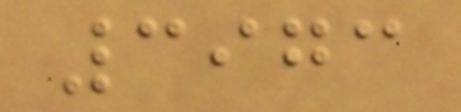3973
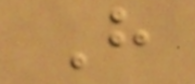H
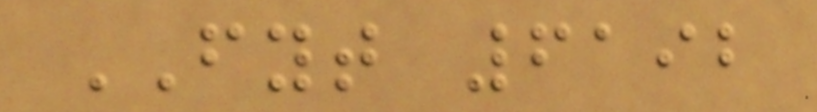FYT 6192
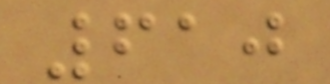610
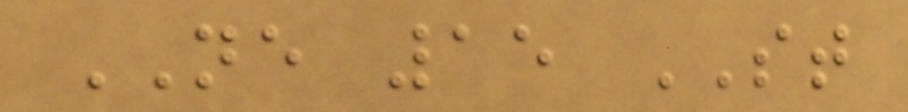NE 15 ST
